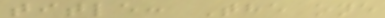title: The one
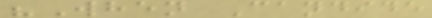"When Candide
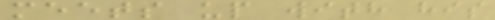meets up with his
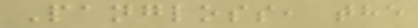Pangloss, the
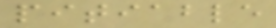pitiable
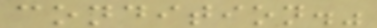condition."
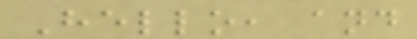Hello, and
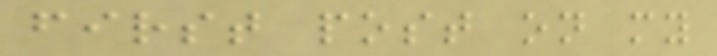first post on my
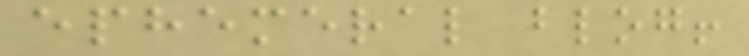ephemeral blog!
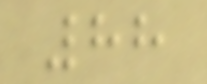88
